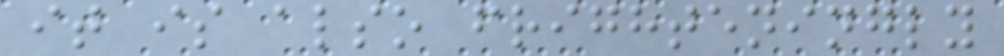it is also frighteningly
